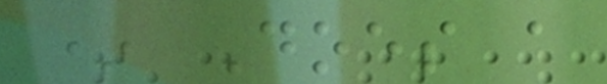* Does a
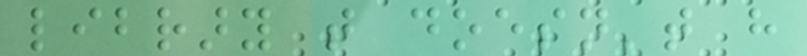library that doesn't have
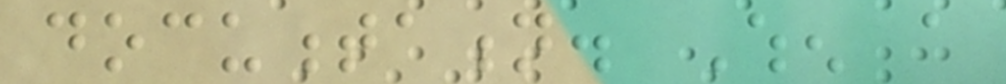documentation. When a
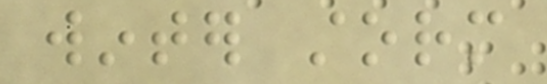winter storm
